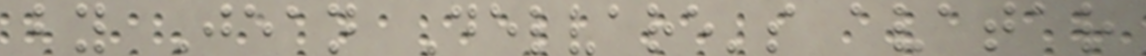by Jean Delvare's avatar
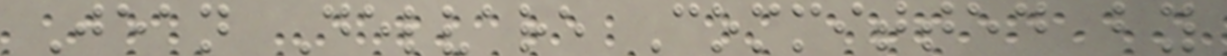Jean Delvare Committed by
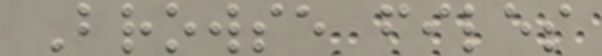Browse files
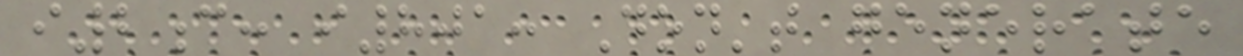i2c: i801: Don't generate
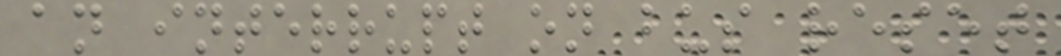an interrupt on bus reset
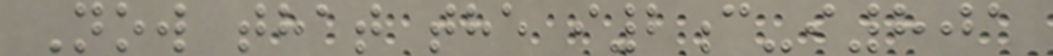Now that the i2c-i801
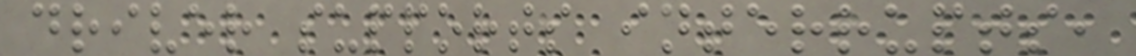driver supports interrupts,
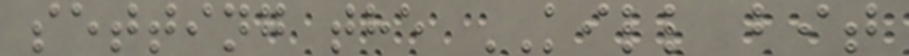setting the KILL bit
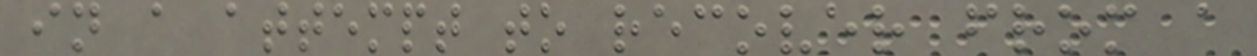in a attempt to recover from a
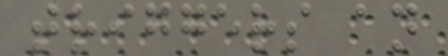triggers an
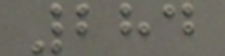284
